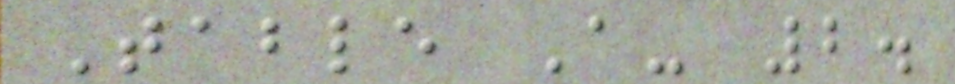Table A- 2.
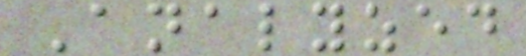Analyzed
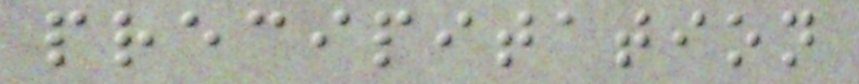precipitation
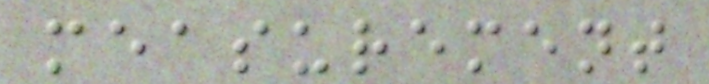measurement
